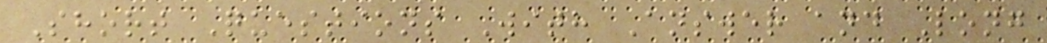Short Questions With Answer and Long
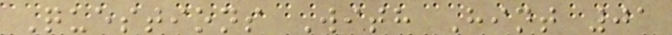Questions With Hint 01
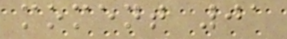moment 01
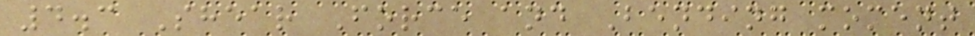4.3 Shear Force and Bending moment
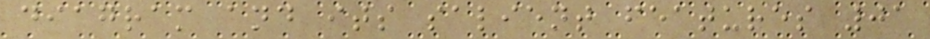diagram and its salient features 01
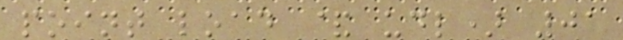point load & udl) 01
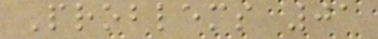Problems 01
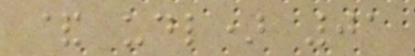& udl) 01
